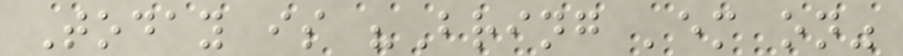Today is "Bring 'em on"
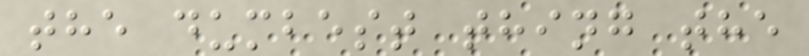the dumbest thing the
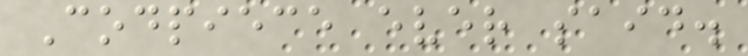Codpiece ever said.
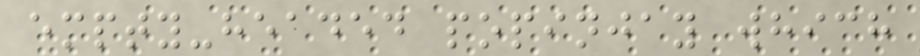empty-headed popinjay which
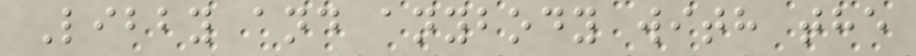Libby and anybody with the
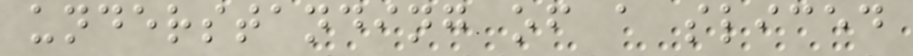understanding of a sliced
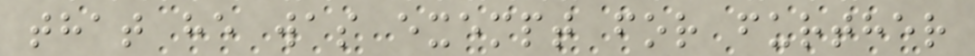that he was exempt for further
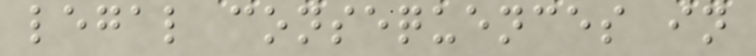legal consequences in
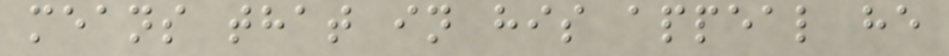means that in his appeal he
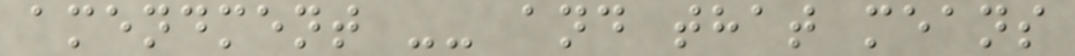amendment -- and that means
